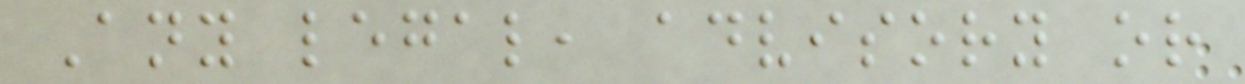Any legal, advisory or
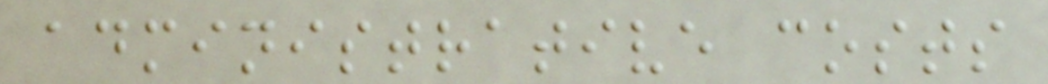administrative costs
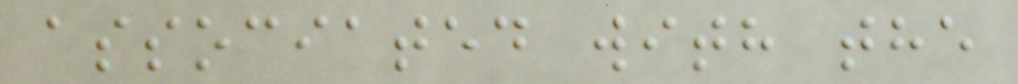associated with the
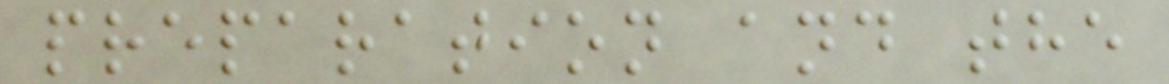preparation and the
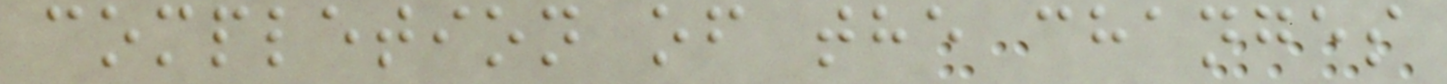completion of the changes
